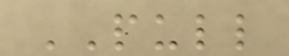PULL
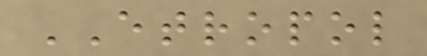ETROPOL
